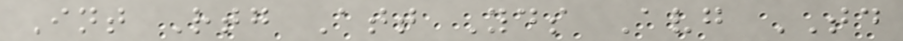Int Rtg Att Yds Avg TD
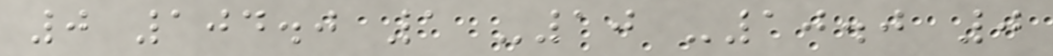0 104.0 1 -10 -10.0 0
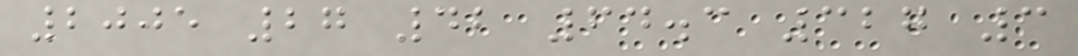2005 27 42 64.3 327 3
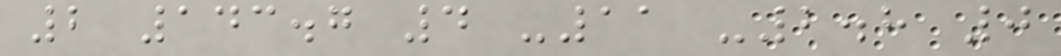2 143.7 4 -11 -2.8 0
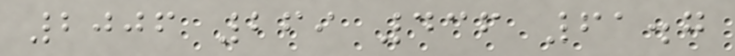2006 269 436 61.7
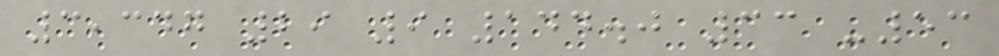3,347 29 9 144.0 33 -53
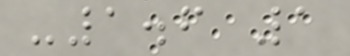-1.6 1
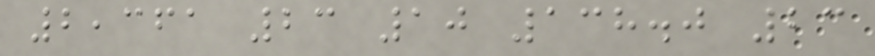2,361 23 10 138.0 23
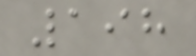198
